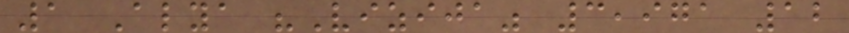1 Alya "Vizija" 3,971 12
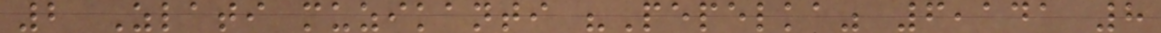2 Zlati muzikanti "Pepelka" 6,141 8
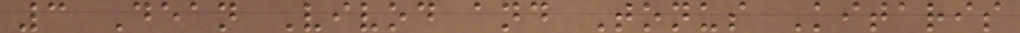3 Dean Vivod and Tonus Kitaris
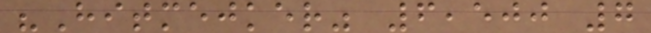"Hitmejker" 6,500 7
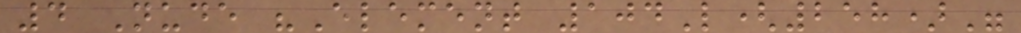4 Nude "Element 104L(258)"
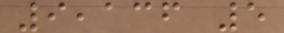9,136 5
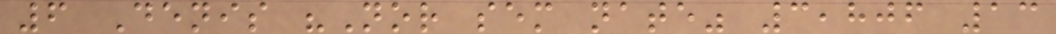6 Denis "Nor sem nate" 3,806 13
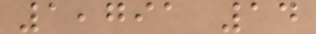1,791 14
